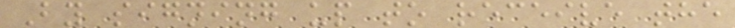By signing up to receive the
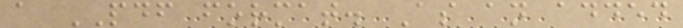a PDF format. As an added
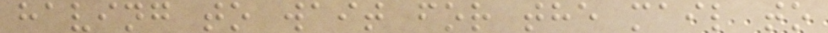having to wait for the mail to
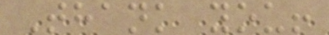Thank you!
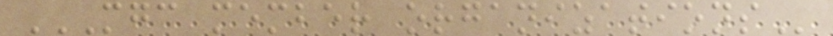MGC MEMBER ORGANIZATIONS
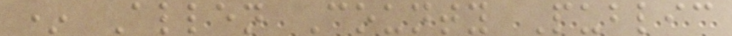* Allen County Public
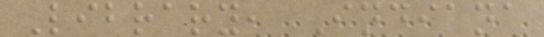Library, Indiana
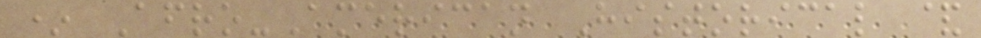* Afro-American Historical &
